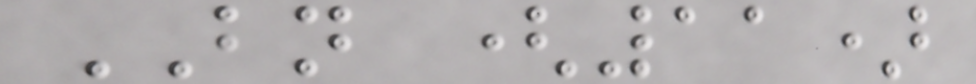BN (11)
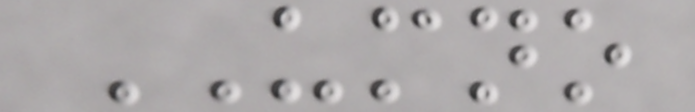UMNO
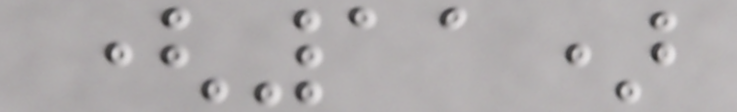(11)
